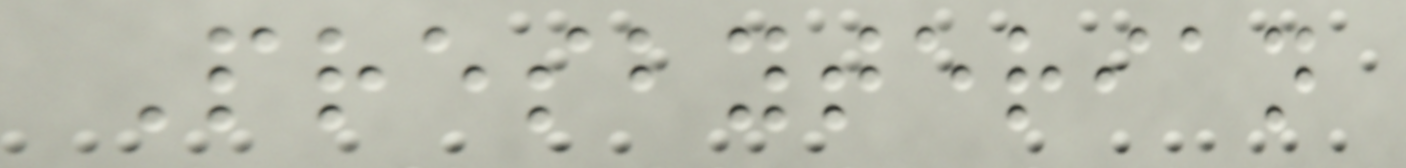Presbyterian
